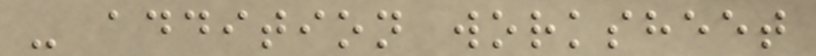- addition worksheet
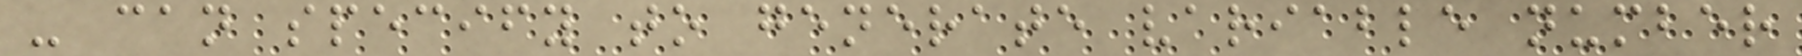- can specify to generate variable number
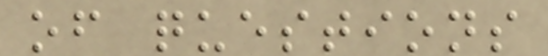of questions
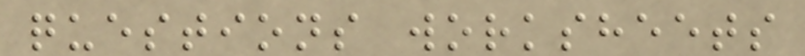questions worksheets
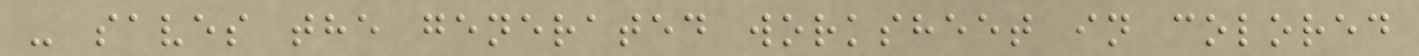- saves the generated worksheet in colored
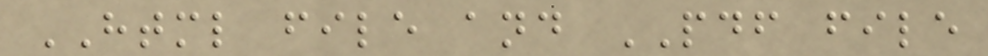HTML file and PDF file
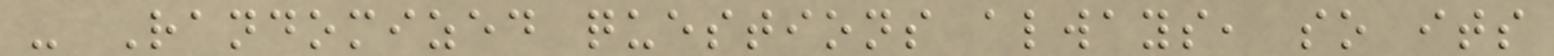- Randomized questions always, so its
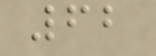62
